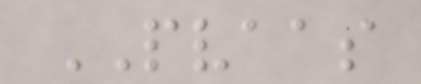PVAAS
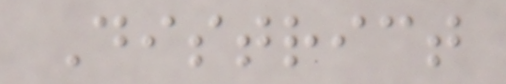District
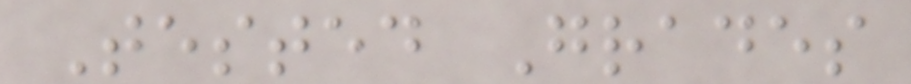Tested Grades
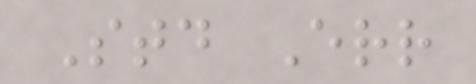Std Err
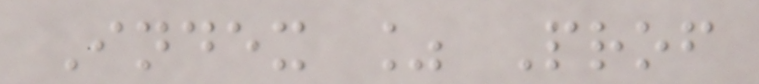Index % Prof
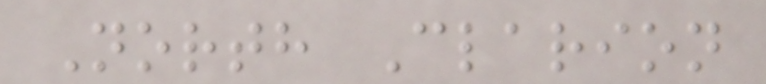North Clarion
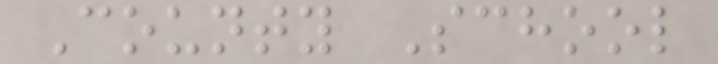County School
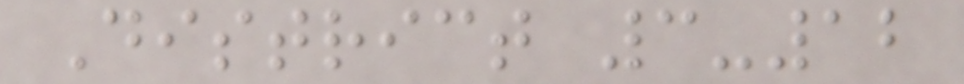District 3-12
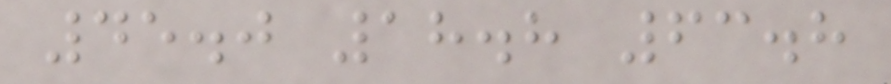45.0 18.8 63.8
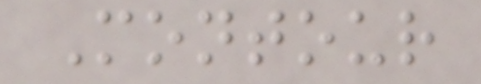Montour
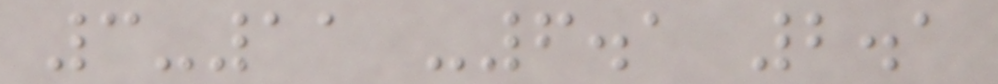3-11 -6.1 2.1
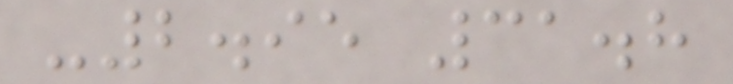-2.95 31.8
